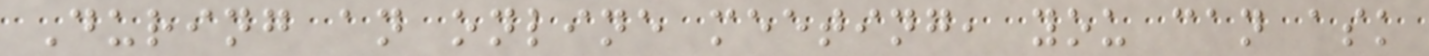During an online meeting, you can ask
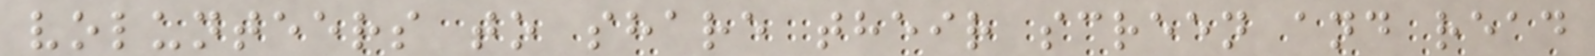volunteers to share their screen and read
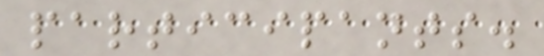participants.
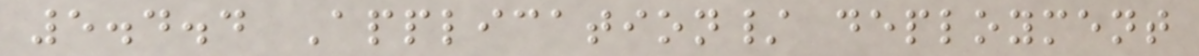5.4.4 Application/ deployment
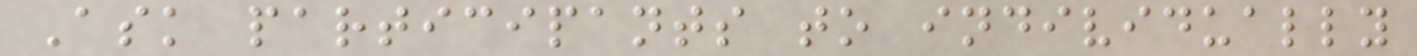Ask participants to individually
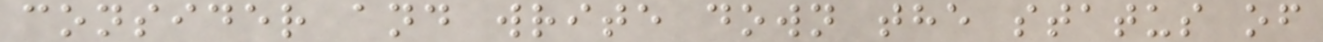consider and write down the status of
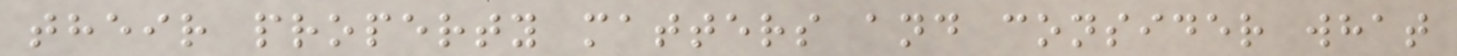their property matters and consider what
